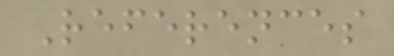References
